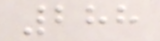288
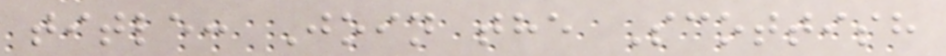title: Join the Scottish
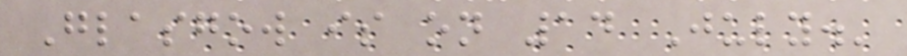Glasgow is on 14 July.'
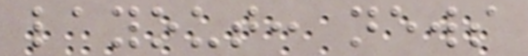layout: news
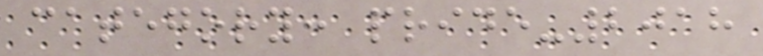category: pride-2018
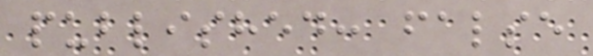published: false
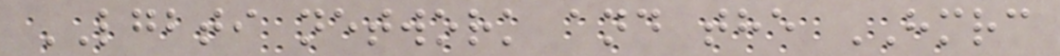LGBTI network and the HMRC
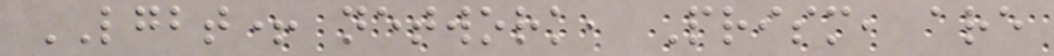LGBT+ network, Prism, are
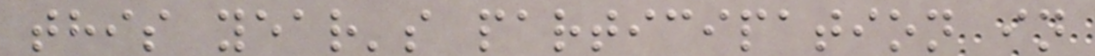this year's participation in
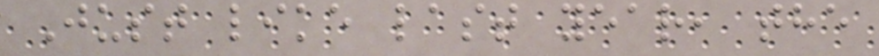Just like last year, the
